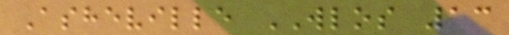Asheville WLOS 13
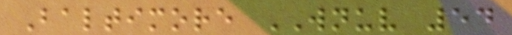Baltimore WNUV 54
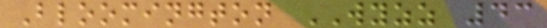Bloomington WYZZ 43
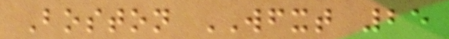Boston WFXT 25
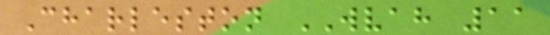Charleston WVAH 11
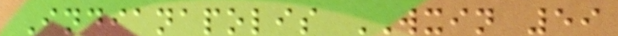Indianapolis WXIN 59
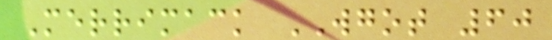Merrimack WGOT 60
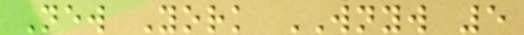New York WNYW 5
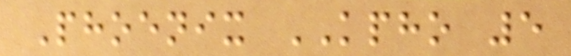Phoenix KPHO 5
